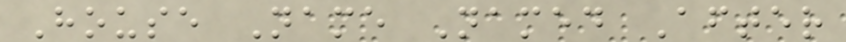House Name Named After
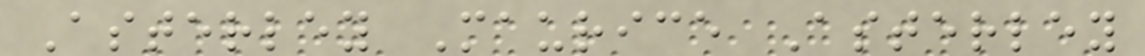Asterley Maurice Asterley
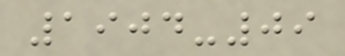1904-09
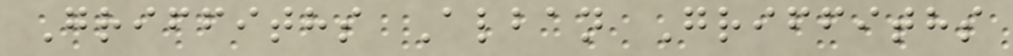Griffiths Alban Griffiths
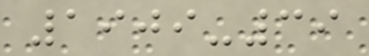1909-39
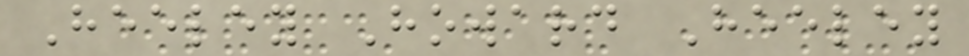Heeley Howard Heeley
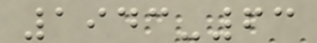1943-63
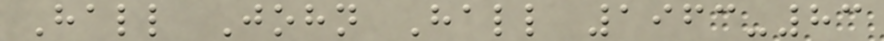Hall John Hall 1963-83
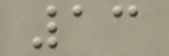13
